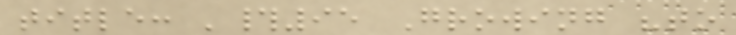title: '#95 Growing "to
